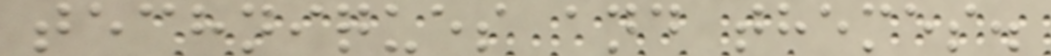techniques and themes.
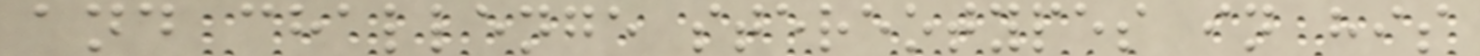and challenge stereotypes in his
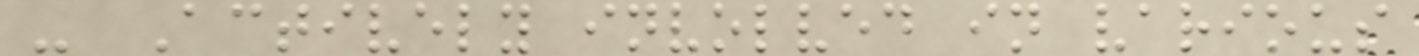- Actively involved in various
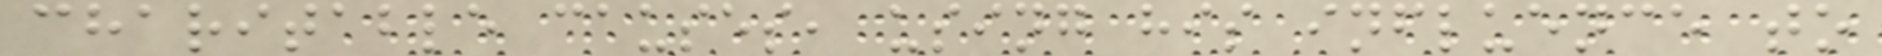charitable causes, using his influence to
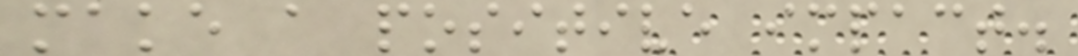make a positive impact.
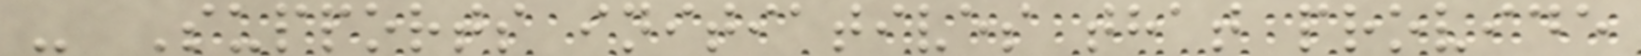- Supports initiatives that provide
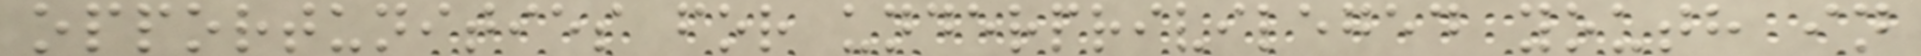opportunities for underprivileged youth in
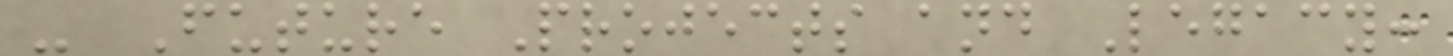- Future Projects and Legacy:
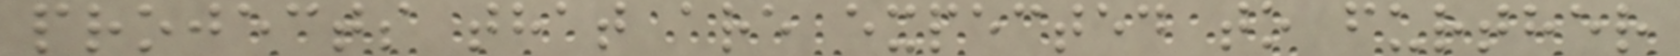projects that are expected to further
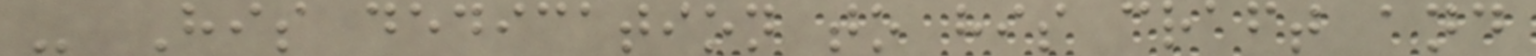- His dedication to his craft and
